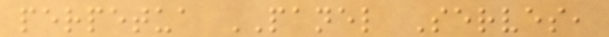perpetua PANEL Serves,
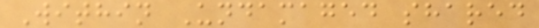Within Undamaged shared
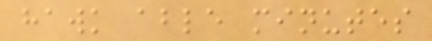hawk able minutes
